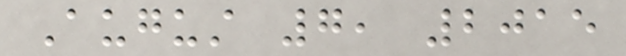August 7, 2015
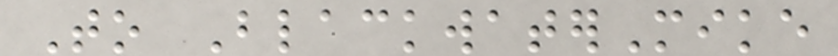To BlackwaterMike
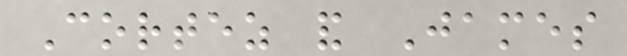Cortez and James
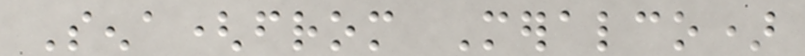Sena(from Meralco)
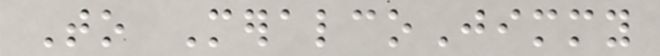To MeralcoJimmy
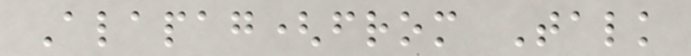Alapag(from Talk
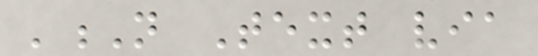'N Text via
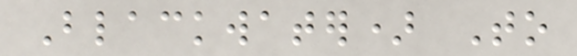Blackwater) To
